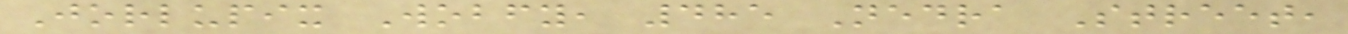Jorlupix Wobfy, 485 Nedra Street,
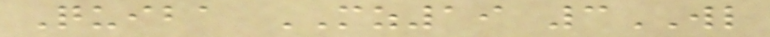Quiba MZ19 3WL
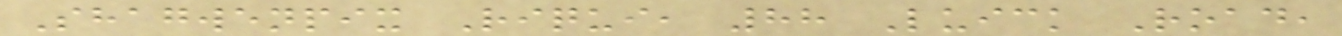Shagwenpix Riqui, 88 Luick Road,
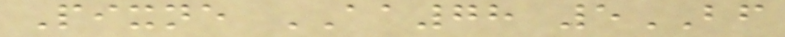Pixne AA78 5BF
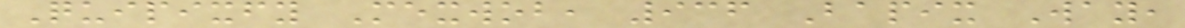Quipixfy Mexwob, 936 Bapix Way,
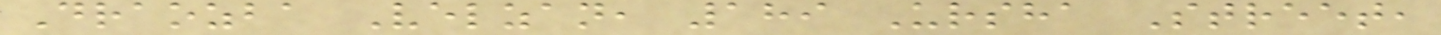Draozba Velzan, 189 Ursha Street,
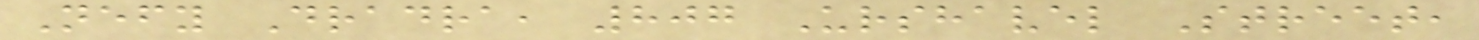Nefy Dradra, 807 Urshavel Street,
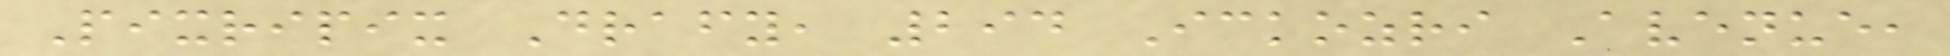Pixripix Drafy, 294 Ickozri Avenue,
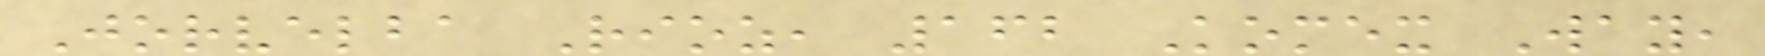Jorvelba Rioz, 162 Komex Way,
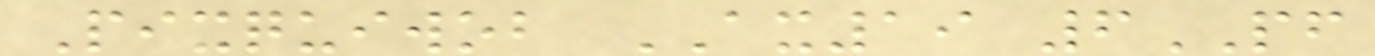Pixquiwob AX19 6PF
